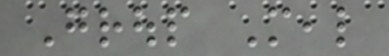Group Meal
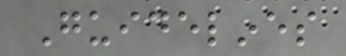Guidelines
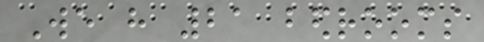We have 21 bedrooms
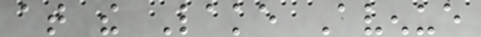at the Lake Avenue
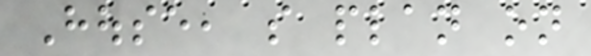House, so plan on
